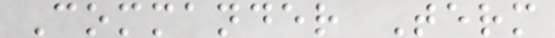Commander Term
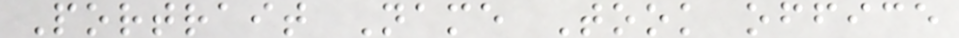Portrait Name Took office
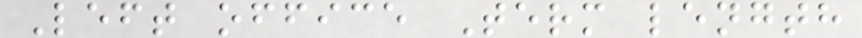Left office Term length
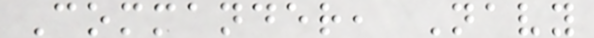Commander, Navy
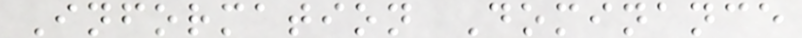Information Dominance
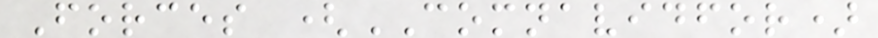Forces (COMNAVIDFOR)
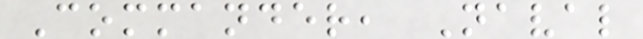Commander, Naval
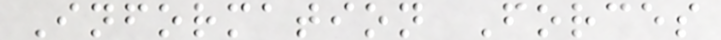Information Forces
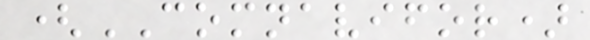(COMNAVIFOR)
